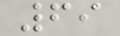69
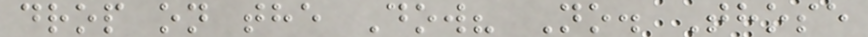drop on the Dow? No. Those
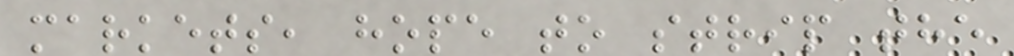markets, hope to strip the
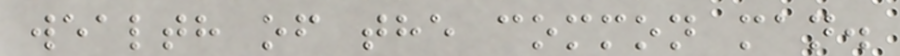wealth of the common man.
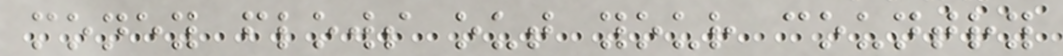money flows out your country
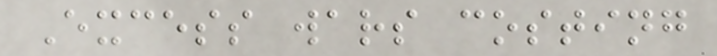Excess wars costing
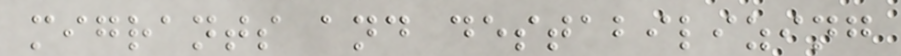migrants and destabilizing
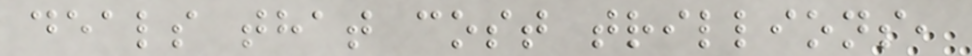deals that cost trillions,
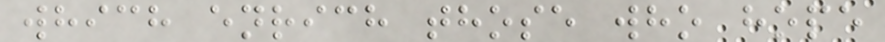which enrich those who hope
